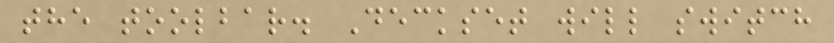the toolbar. Deckset will switch
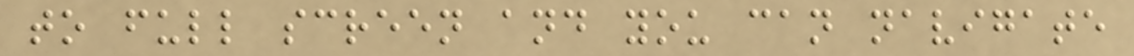to full screen and you can navigate
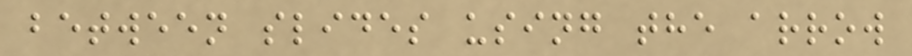between slides using the arrow
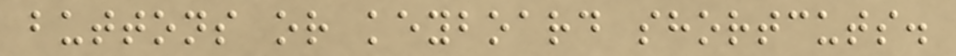buttons or keyboard shortcuts.
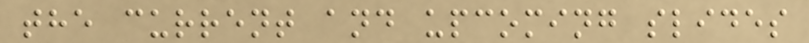the current and upcoming slides
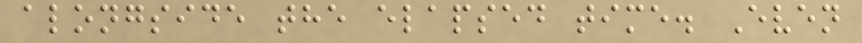alongside the elapsed time. Even
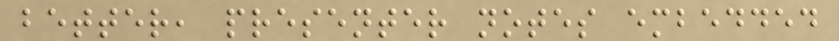better, presenter notes embedded
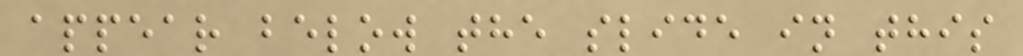appear below the slide in this
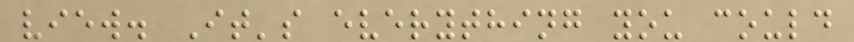view. It's everything you could
